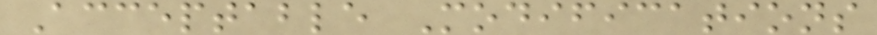Acceptable Modifications
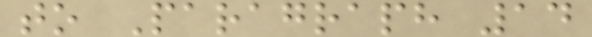to Paragraph 14
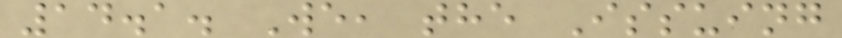14.1. We, the Issuing
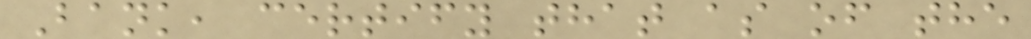Bank, certify that as of the
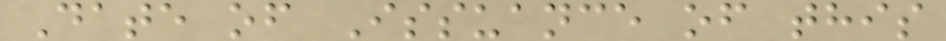Date of Issuance of this
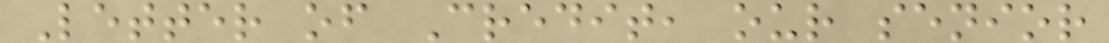Letter of Credit, our senior
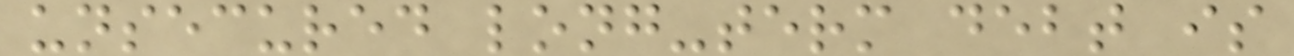unsecured long-term debt is
